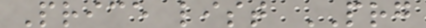Price list PRG
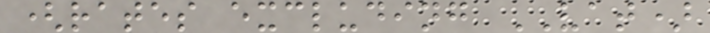(rates excluding VAT)
